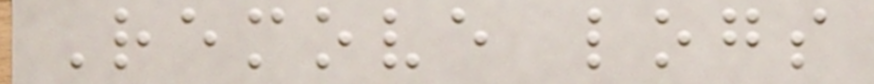Remove logs
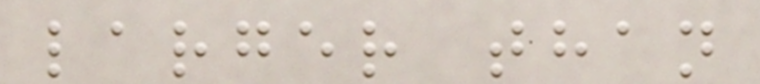larger than
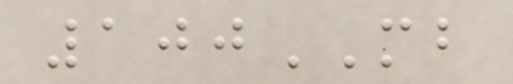100MB
